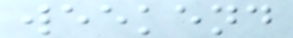weekend
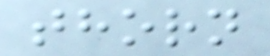thorn
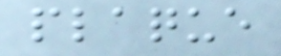plaque
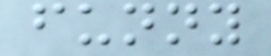funny
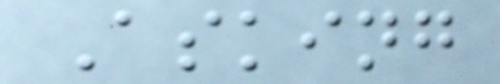Asking
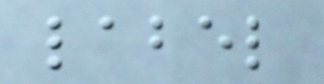label
